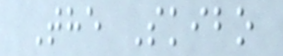The Skibo
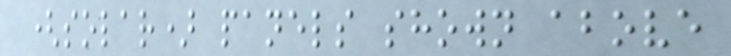(solar) panels shown above
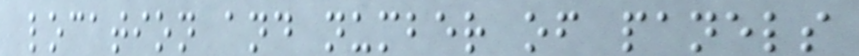location and number of panels
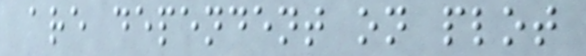are dependent on plot
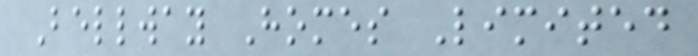Bellway Homes Limited
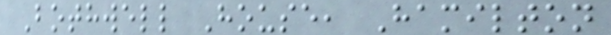Bothwell House, Hamilton
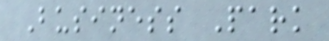Business Park
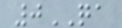0QA
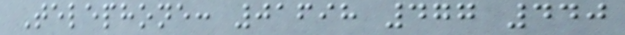Telephone: 01698 477 440
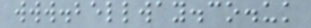www.bellway.co.uk
